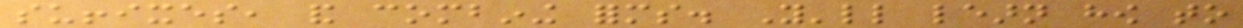suffixes, and combining forms. You'll learn how to
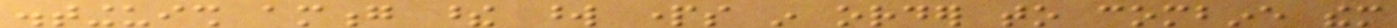distinguish among these word parts in order to combine them
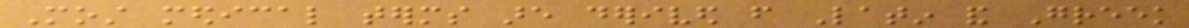Most medical terms are derived from Latin and Greek
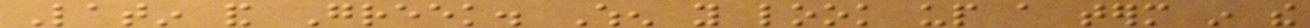Latin and Greek. When you look up a term in the
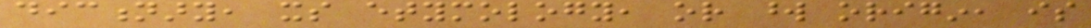dictionary, its etymology, or word origin, is
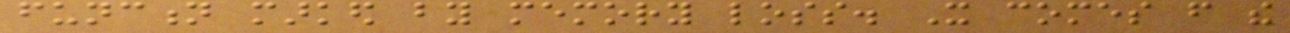function marked by memory loss. It comes from the
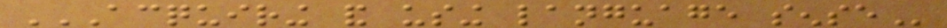ACQUIRING AND USING LANGUAGE SENSE
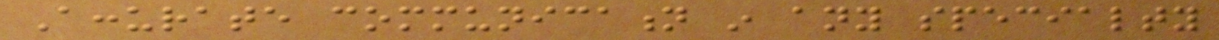Accurate communication in any specialty
